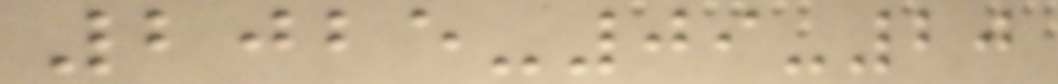2025-09-20
